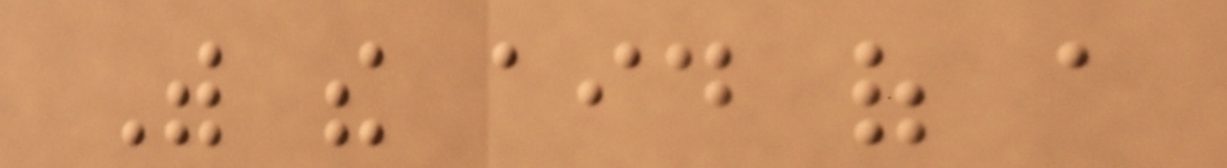With the aid of a
